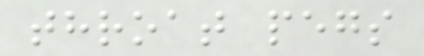throat pegs
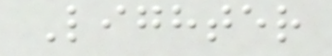Lighter
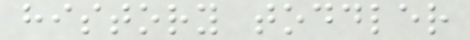history toddler
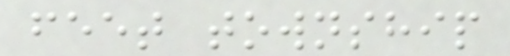feet township
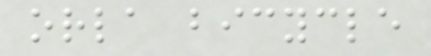orla bicycle
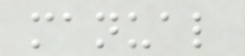manual
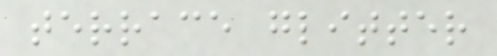terrace glitter
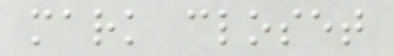mark closet
